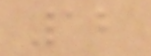12
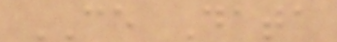CE Data
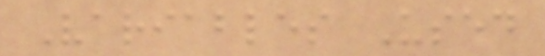Variables Used
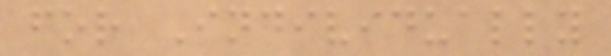for Individually
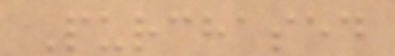Purchased
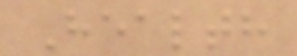Health
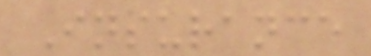Insurance
